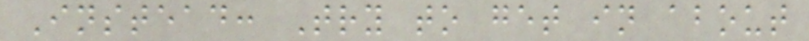Instead: Try to get in about
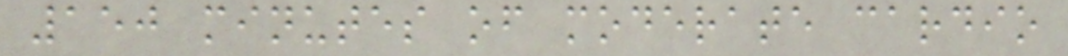150 minutes of moderate cardio
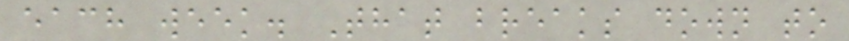each week. That breaks down to
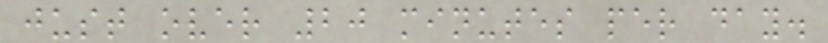just over 20 minutes per day.
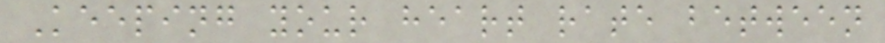Keeping your heart rate between
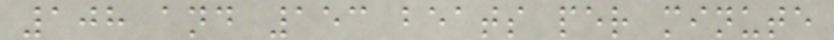108 and 153 beats per minute
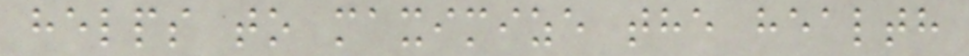helps to maximize the health
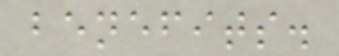benefits.
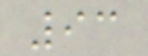93
